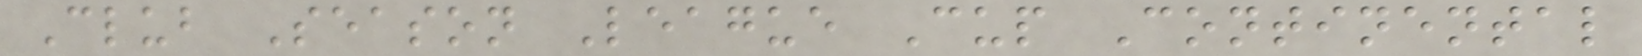Club Season League Cup Continental
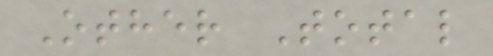Other Total
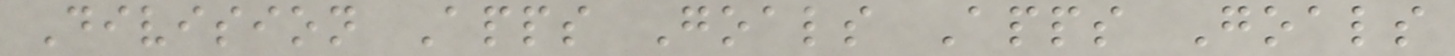Division Apps Goals Apps Goals
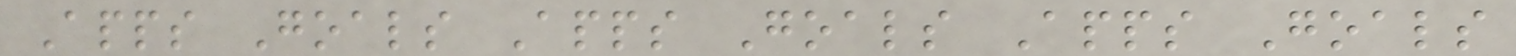Apps Goals Apps Goals Apps Goals
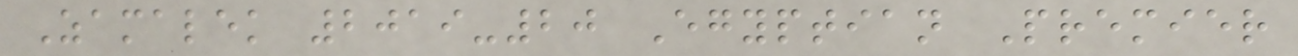Zamalek 2019-20 Egyptian Premier
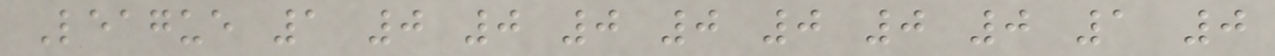League 1 0 0 0 0 0 0 0 1 0
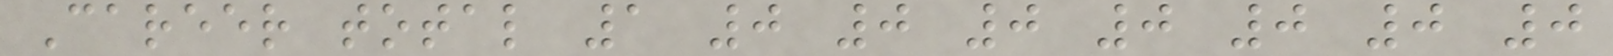Career total 1 0 0 0 0 0 0 0
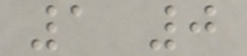1 0
